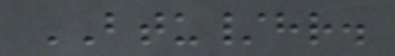BTU/hr.
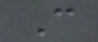C
